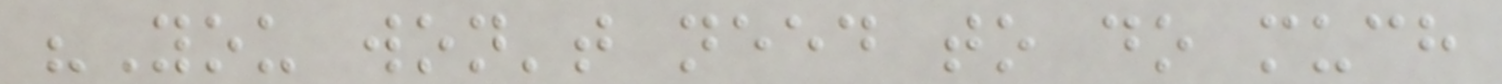"You won't need to do much
